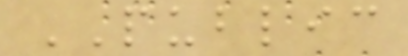PUBLIC
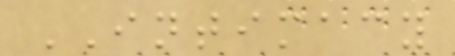INTIMACY
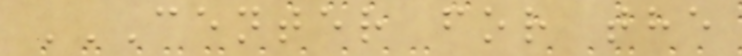CENTER FOR THE
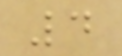4
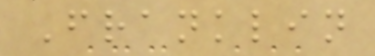Franklin
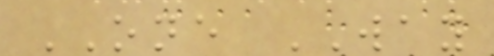ONE WAY
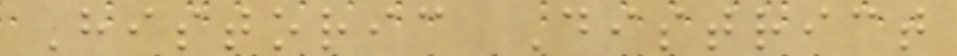Historic District
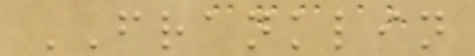FRANKLIN
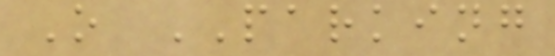O PARKING
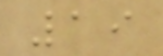19
